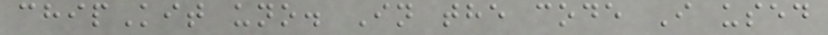chipKit uno. In the code I used
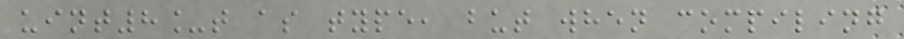uint8_t as type, but when compiling
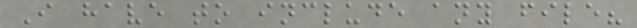I have to include any file?
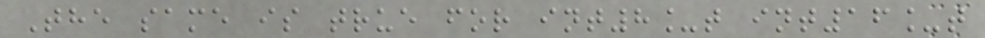The same is true for int8_t int16_t
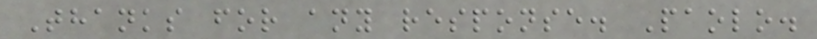Thanks for any response. Paolo.
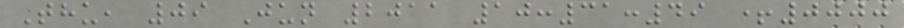Thu, 09 Jun 2011 10:31:49 +0000
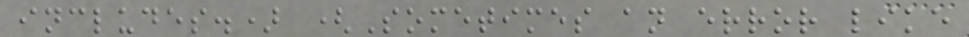includes.) (Sometimes an error like
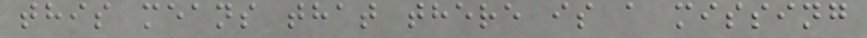this means that there is a missing
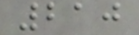210
